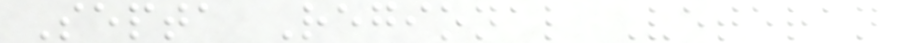Septa Regional Veteran
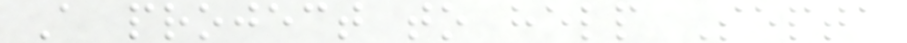A project to help Septa
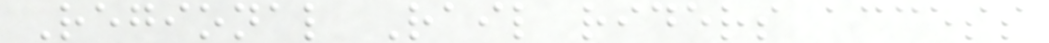Regional Rail riders access
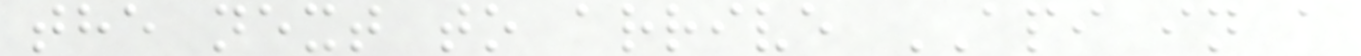the next to arrive API in a
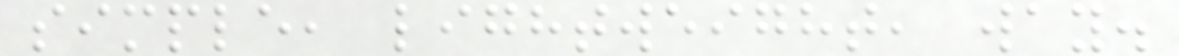simple, lightweight, way.
